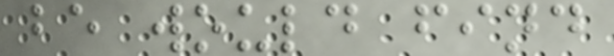be would find
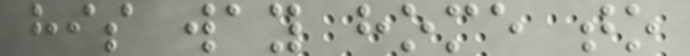his way home to
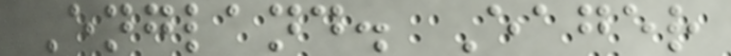England. Eager
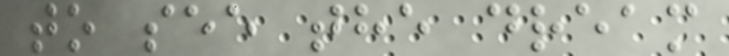to see the dream
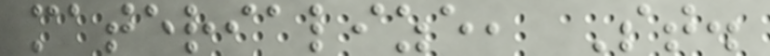materialize, St.
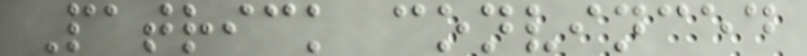Patrick convinced
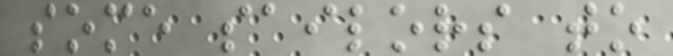some sailors to
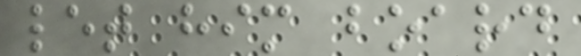let him board
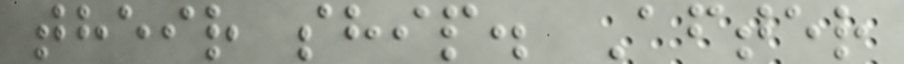their ship. After
